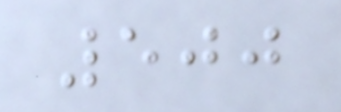500
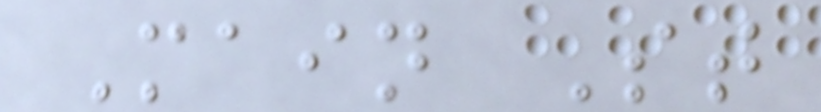Main St
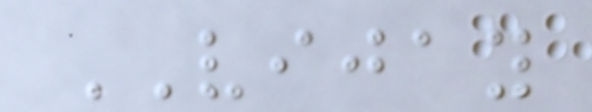VIJAY
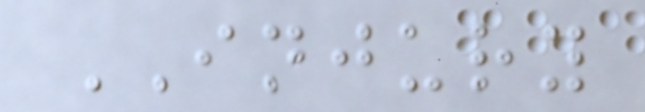INJURY
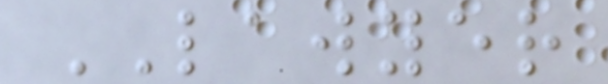LAWYER
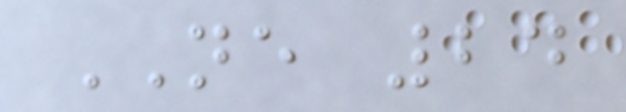NE 24
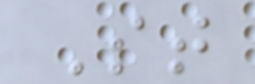St
